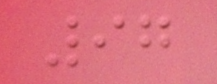97
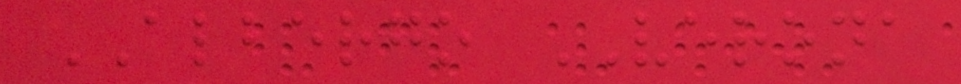ALBERGO VERONA
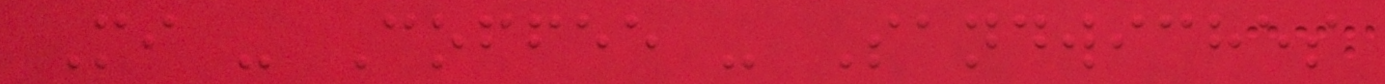Mi - Coffee - Sandwiches
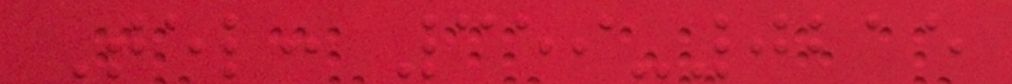Tel: 359-0215
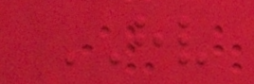HV
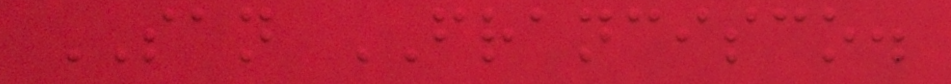SAN FRANCISCO.
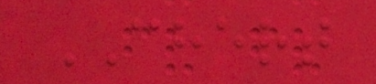CHERT
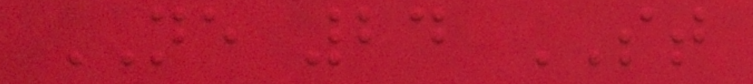NE 24 ST
